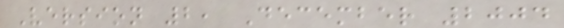Version 2, December 2004
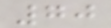70
